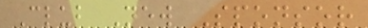Club New Sponsor
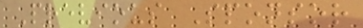Previous Sponsor
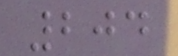204
